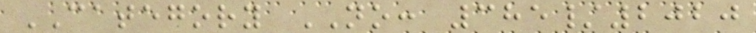CATEGORY NO: 385/2020
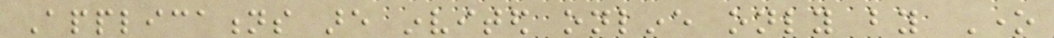Applications are invited online only by One
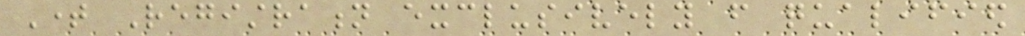Time Registration exclusively from qualified
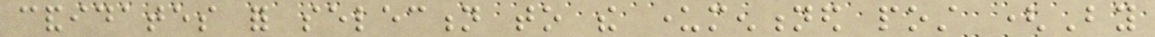candidates for selection to the undermentioned post (By
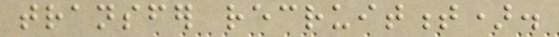transfer recruitment).
